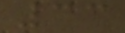33
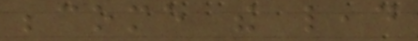become the lead
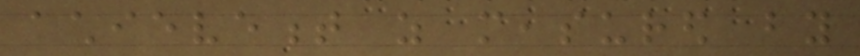achievement as measured by
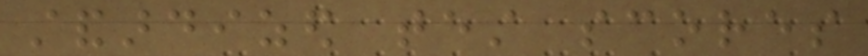standardized test scores
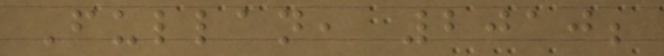Fullan, 2010;
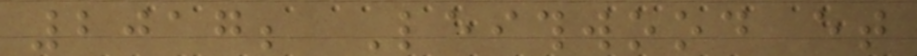2017; Leithwood et
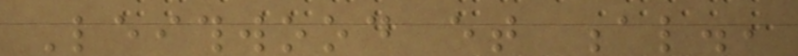Leithwood et al.,
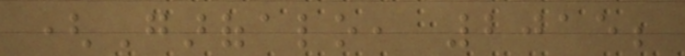(Garofalo, 2015;
